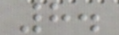8.
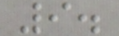9.
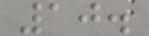10.
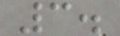3.
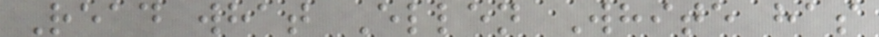Read what Ellen White has
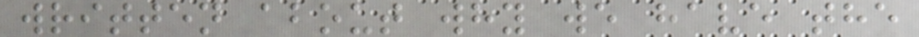written about why we have the
